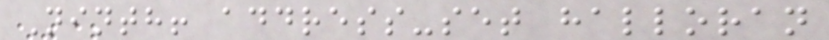Ninth! address-set halloran
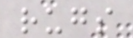rugs
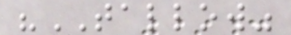"TALLOW"
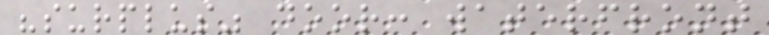"surplus" door: waterfront
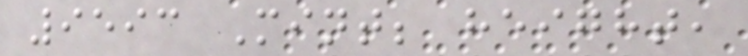9593 Mint; height,
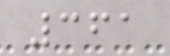361
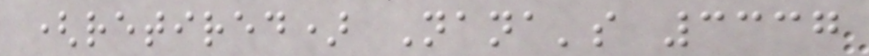(retired) Nana's 3337
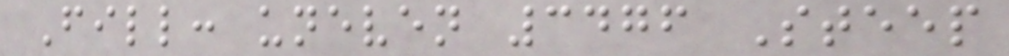Fill: uneven 3476 Steep
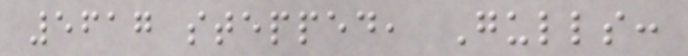5617 stepped, Gulls:
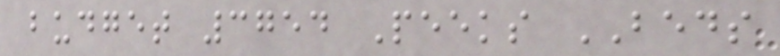budget 3754 Peeks BEDS
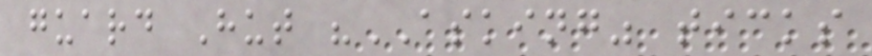guard Hut "ASKING" ticks
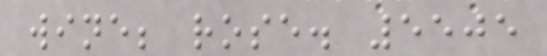wine; rose. 5505
